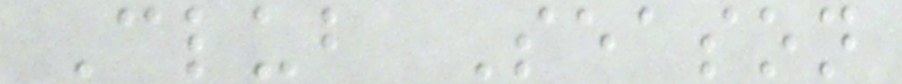Club Season
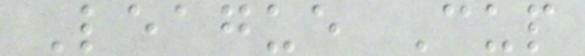League Cup
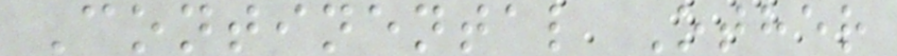Continental Other
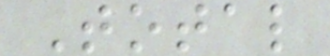Total
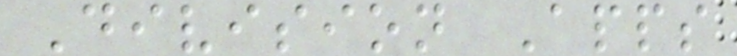Division Apps
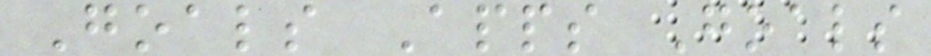Goals Apps Goals
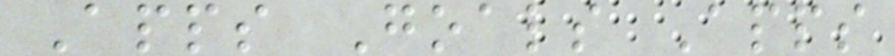Apps Goals Apps
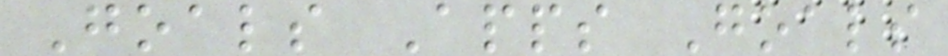Goals Apps Goals
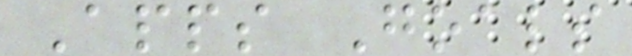Apps Goals
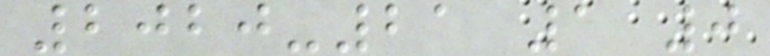2020-21 1 0
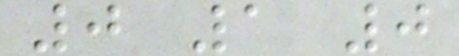0 1 0
